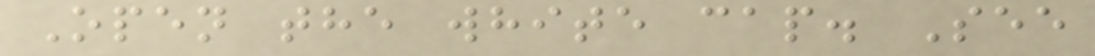Open the white cap. See
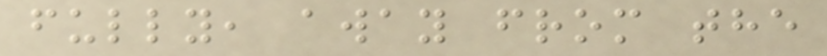fully, away from the
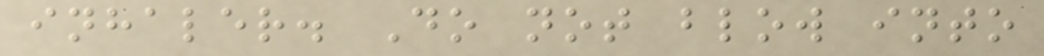inhaler. Do not blow into
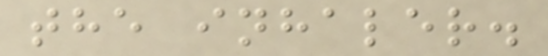the inhaler.
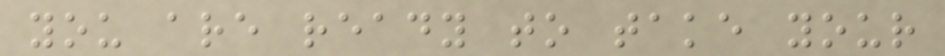you are ready to take your
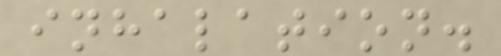inhalation.
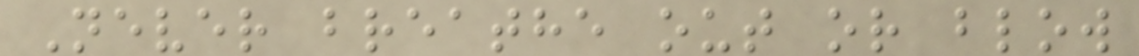Never breathe out or blow
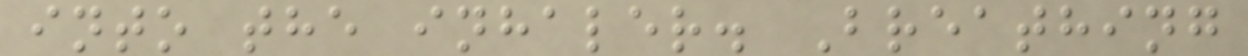into the inhaler. Breathing
